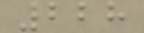228
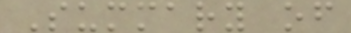Summary of
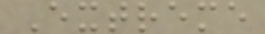Extreme
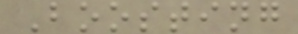Boosting
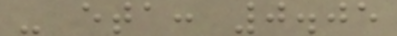- eta: 0.05
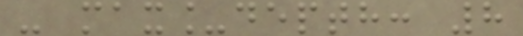- max_depth: 8
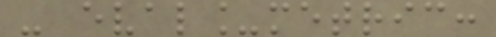- eval_metric:
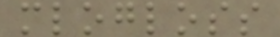mlogloss
